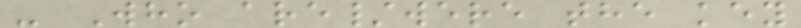- Who are/were the key
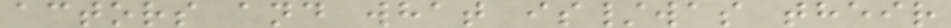actors and what is/was their
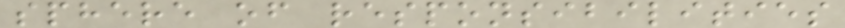sphere of responsibilities
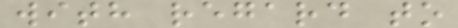with regard to
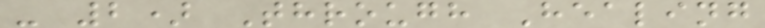- 2) Through Healing
